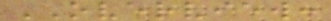OVERVIEW:
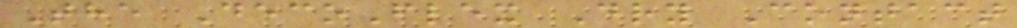The DecoFlex Dry Contact
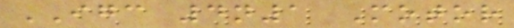IGC 4n1 Motor
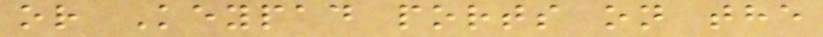or Keypad ports on the
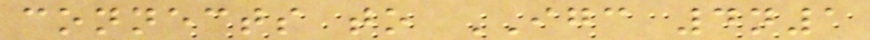connects to IGC 4n1
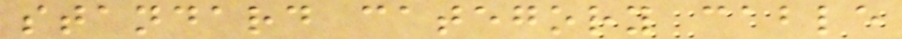standard category cable
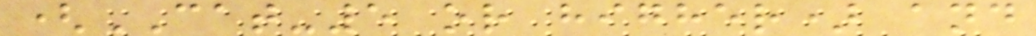(CAT-5 or higher) and
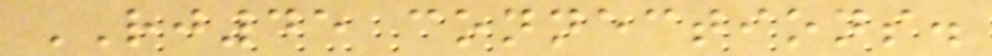RJ45 connections.
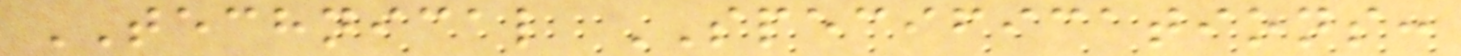TECHNICAL SPECIFICATIONS:
